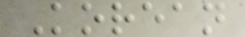Korean
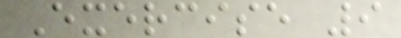Exercise 9
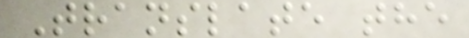Translate the
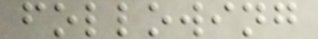following
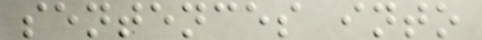sentences into
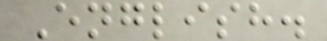English.
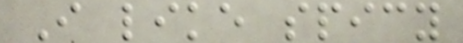I like spicy
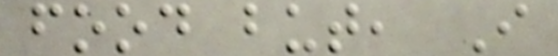food but, I
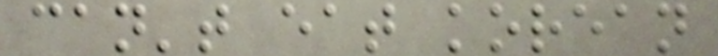can't eat korean
